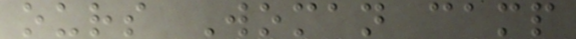ours Woman camp
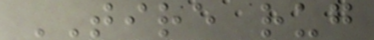TIRE rug
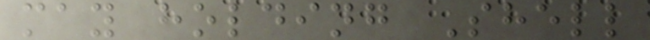may holding Shell
